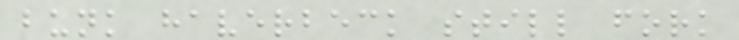bunk haverbeck still fork
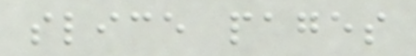slice pages
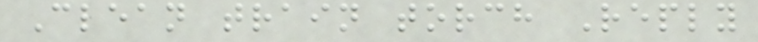Clean train torch Reply
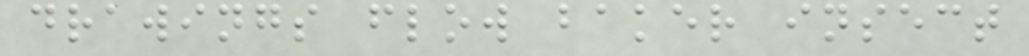drawings flow baker insect
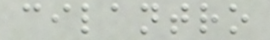cilantro
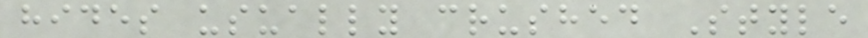hides usually crushed Style
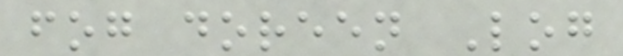fog doreen Log
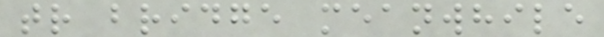tr bridge meanwhile
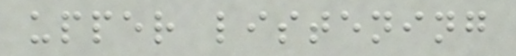upper listening
